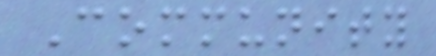Community
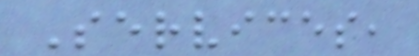Services,
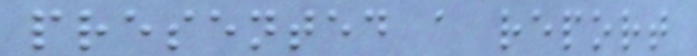presented a report
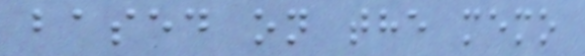based on the memo
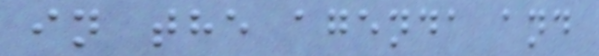in the agenda and
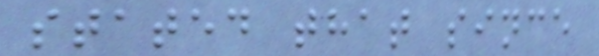stated that since
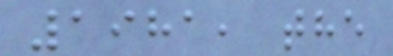1981, the
